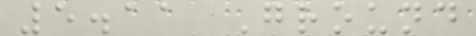5.11 Ground
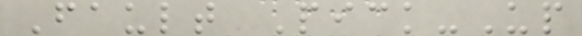Fault Pick-Up
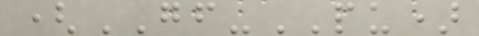(GF-PU)
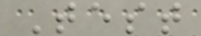Test
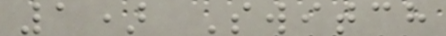1) Switch
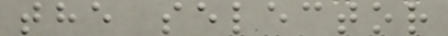the selector
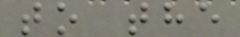to the
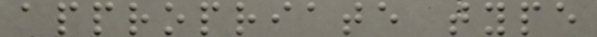appropriate type
